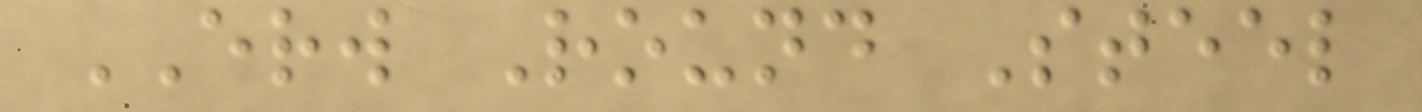ERW Round Steel
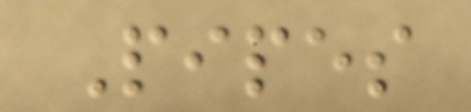Pipes
